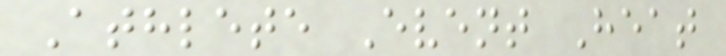Athlete Event Heat
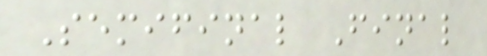Semifinal Final
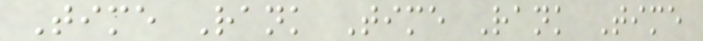Time Rank Time Rank Time
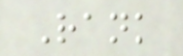Rank
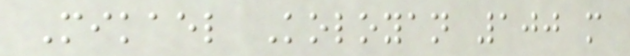Mikael Koloyan 100 m
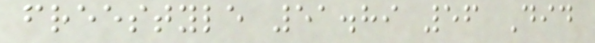freestyle 51.89 56 Did
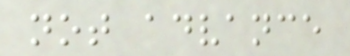not advance
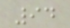94
